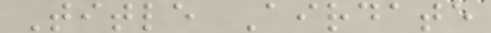Title Airdate
